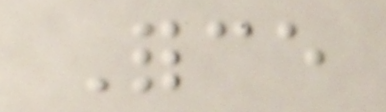Force
